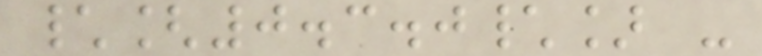\[0.3.0\] -
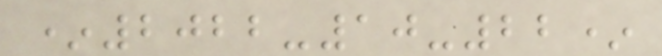*2022-10-22*
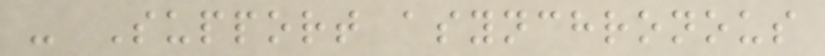- Support asynchronous
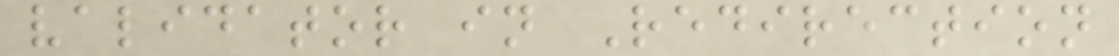validator in Redirection
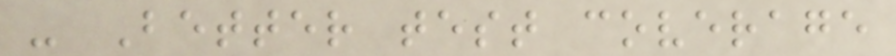- Better test coverage
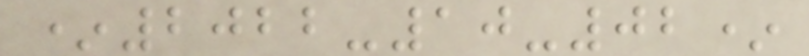*2022-10-02*
